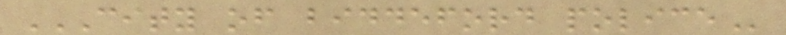CITY OF BIDDEFORD POLICE
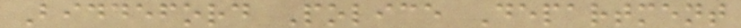Biddeford Police Department
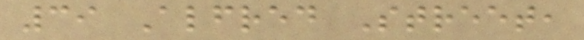39 Alfred Street,
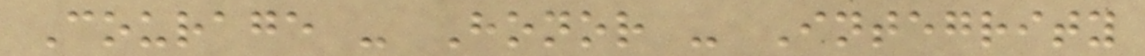Courage - Honor - Integrity
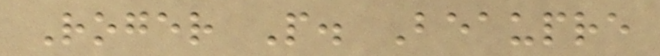Roger P. Beaupre
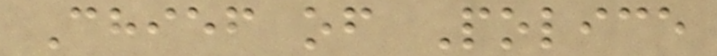Chief of Police
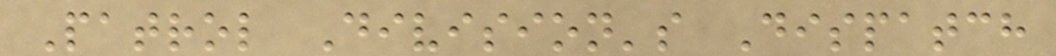Patrol Division's Dispatch
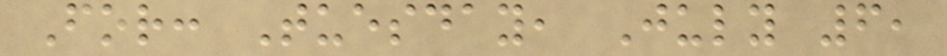For: Tuesday, July 6,
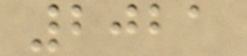2021
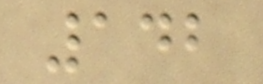142
